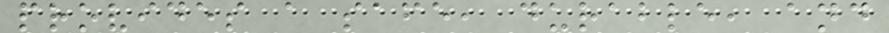provides a safe, durable, and
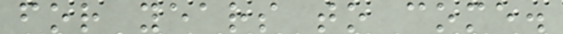for years to come.
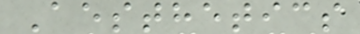Aesthetics
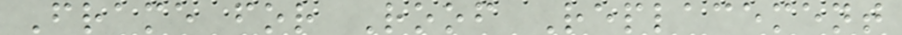Frame for Roof Replacement
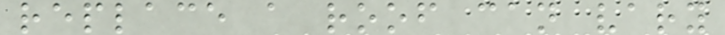replace a roof can vary
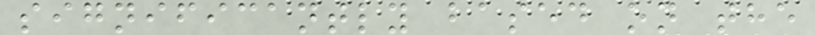significantly based on the
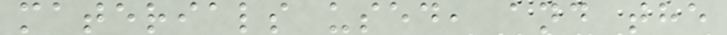materials used, and the
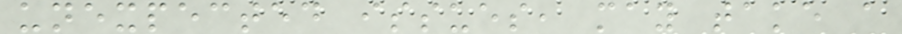unexpected issues, may take a
